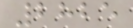2825
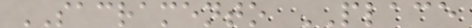SACRAMENTO PLACE
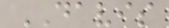DAVIS
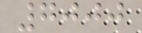7000
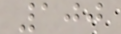100
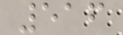516
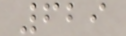629
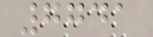7741
